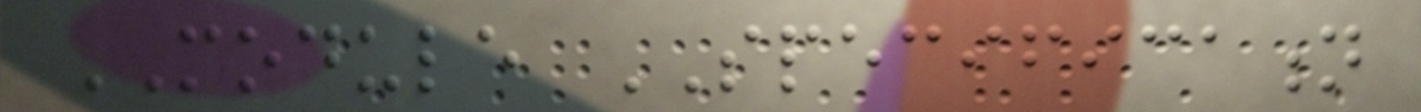MODULE SPECIFICATION
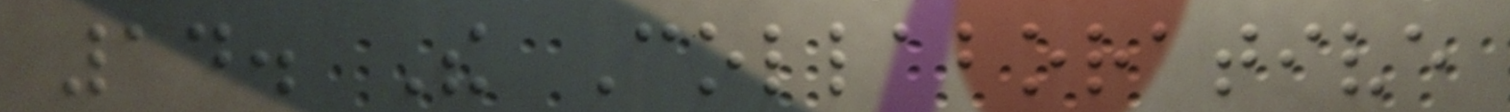14. The Collaborative
